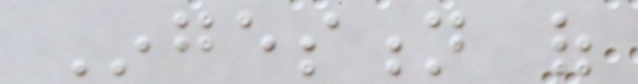Ingestion of
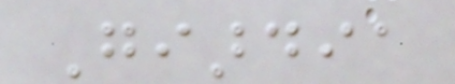Giardia
